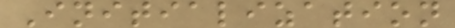Initialization
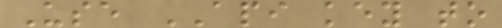Use API key to
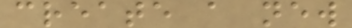create a new
